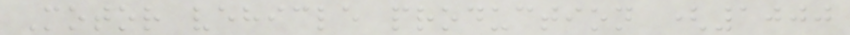Motor vehicle production (1000
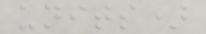units)
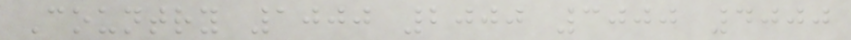Country 1000 2000 3000 4000
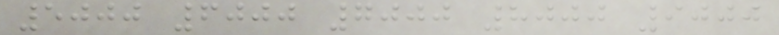5000 6000 7000 8000 9000
